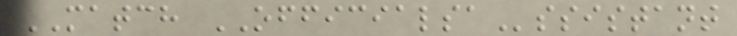MATCH OFFICIALSAssistant
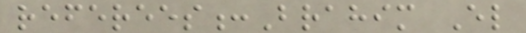referees:Brahim El
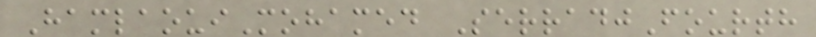HamlaouiMohamed SerradjFourth
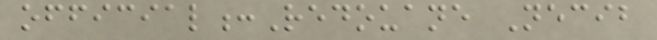official:Redouane Necib
